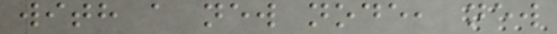with a new node, new
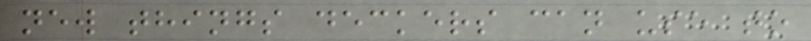new things deckers can use to
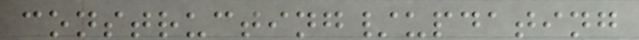constructing/updating
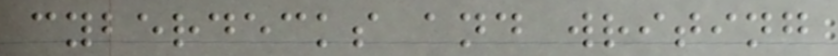cyberdecks and writing
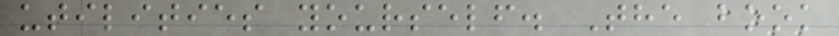utilities yourself. The book
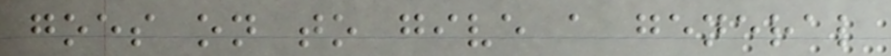goes on to give a general
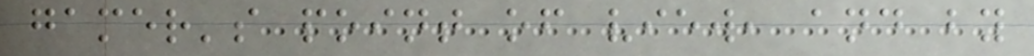gamer's point of view, and by
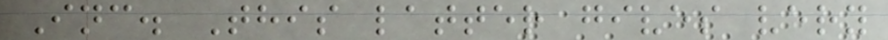Inc. This latter gives very
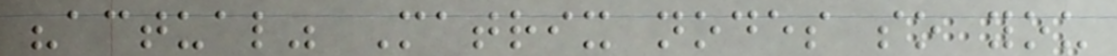"actual" Matrix nodes so you
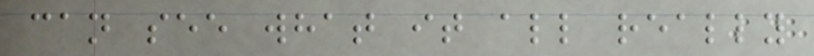can see what it all really
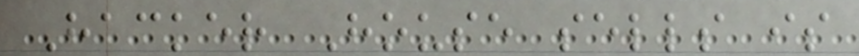Hacker House sells is
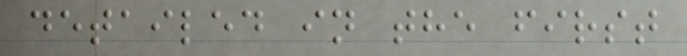detailed in the first
